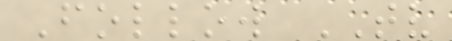Follow TV
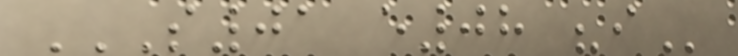S01 E08 "I
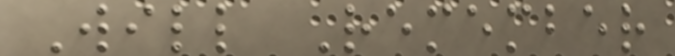Will Remember
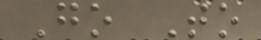Go To
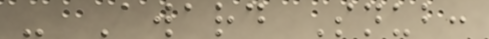- Award Snub:
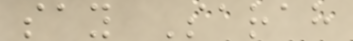say Sarah
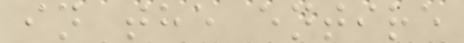in the entire
